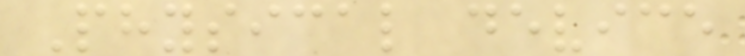Physical device
